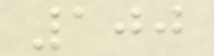100
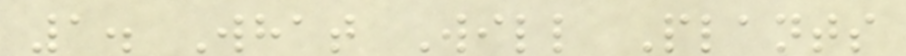1. What Will Plants
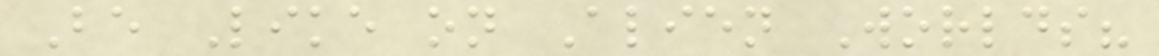Be Like on Alien Worlds?
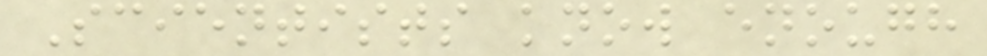Scientists know enough
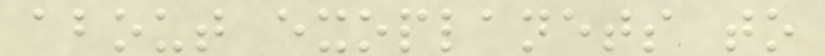about exoplanets to
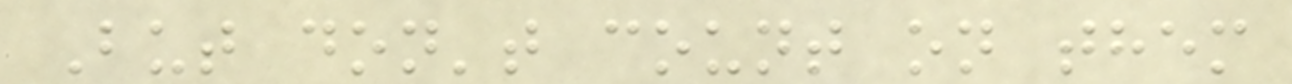But don't count on them
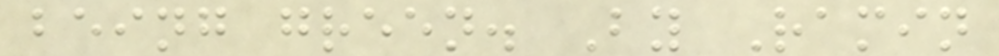being green. By Ramin
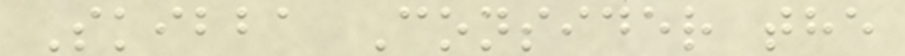Skibba Consider the
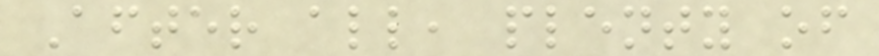After all, plenty of
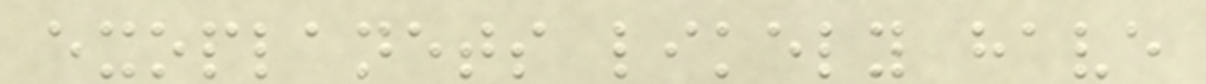exoplanets likely have
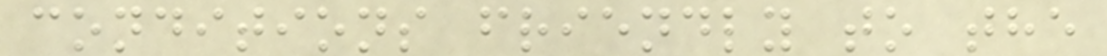conditions friendly to the
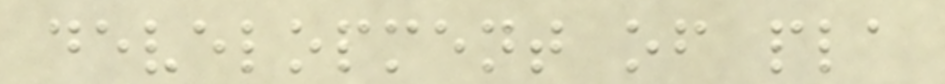development of pla
